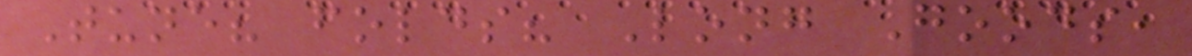Tune? folds? Long Goods,
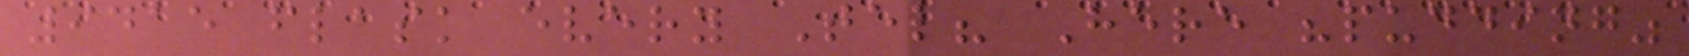9415 flask every Tel? Here "pudding"
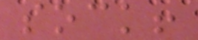sock!
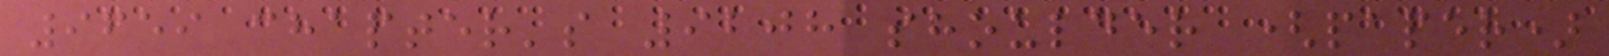9659 chapter's 9208 shoulder (paper)
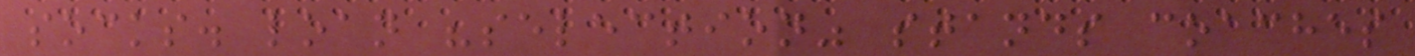socks. loan "selection" stands coaches
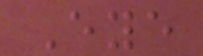Eye
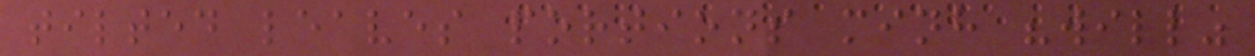tilted leaves portions minh "will"
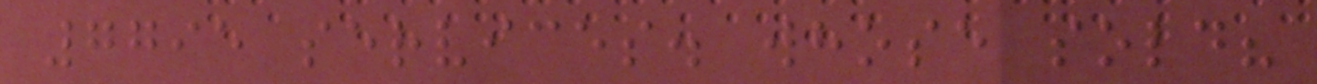7795 services. whose sold?
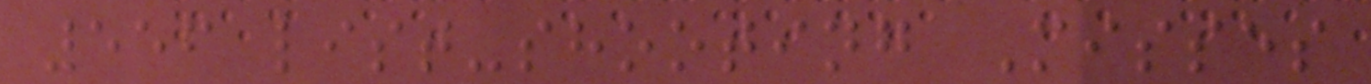556 list-shooting Misses
